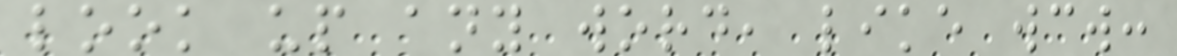look up any word, like wcw:
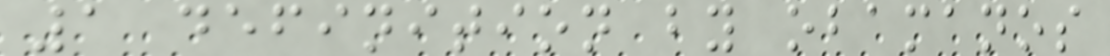1 definition by obamanos
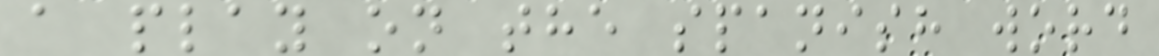a play on the spanish word
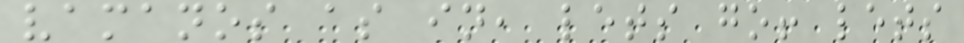vamanos as in, lets go! lets
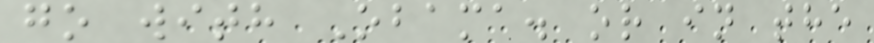go with Obama. or in the
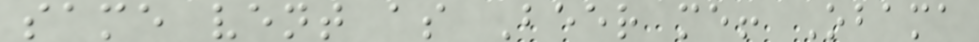same vent as Beer me! Obama
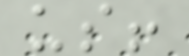us!
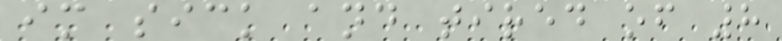im sick and tired of 8
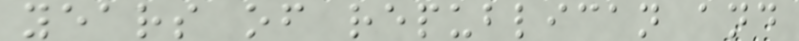years of republican and
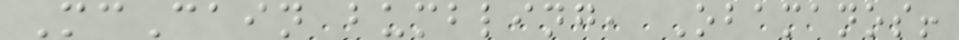McCain bumbling, Obamanos!
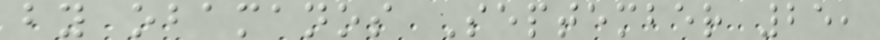by obamanos September 25,
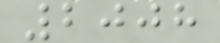2008
